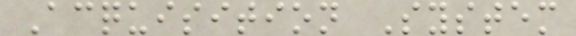Acquisition System
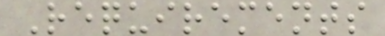Requirements
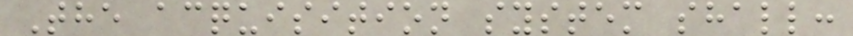The acquisition system shall:
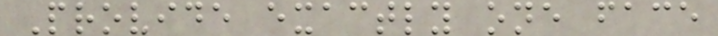Provide exactly one face
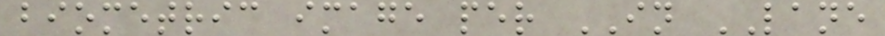biometric image per IN LANE
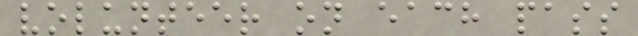volunteer on each pass
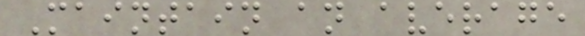Maintain an average
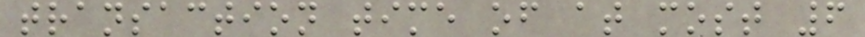transaction time of at most 6
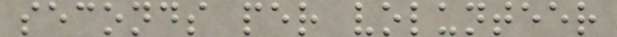seconds per volunteer
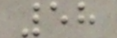58
